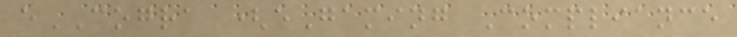eCOGRA (eGaming Compliance
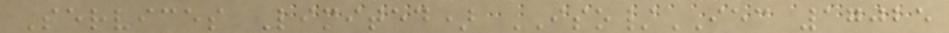Services Limited) ISO/IEC 17025
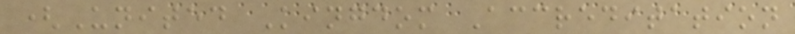(United Kingdom Accreditation
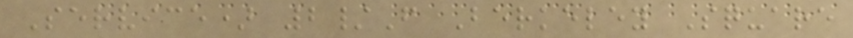Service) 2/F Berkeley Square
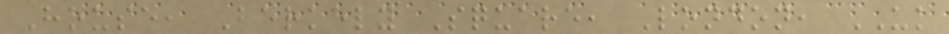House, Berkely Square, London, UK
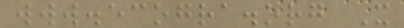www.ecogra.org X
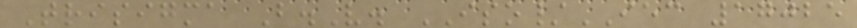Trisigma B.V. ISO/IEC 17025
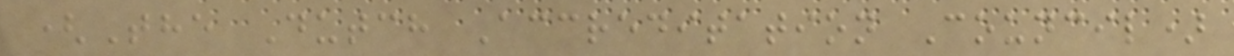(The Dutch Accreditation Council)
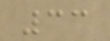33
